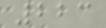223
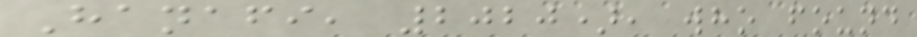Hanafi, 2020), who found
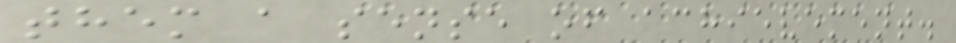them a sense of achievement.
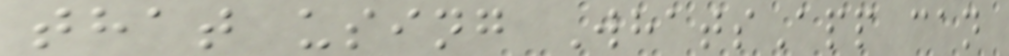that using WhatsApp can
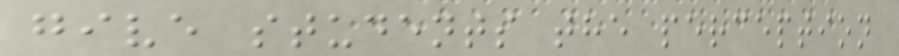give students the perception
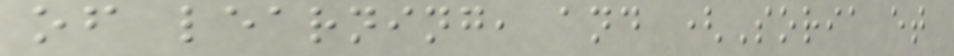of learning, and (Soria et
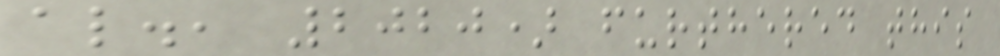al., 2020) furthered this
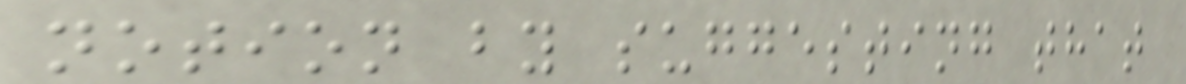notion by suggesting that
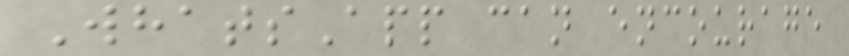WhatsApp can encourage
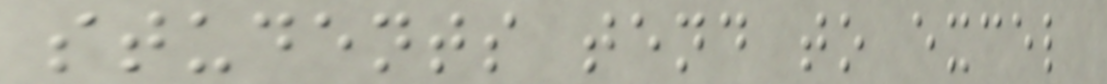students tend to excel
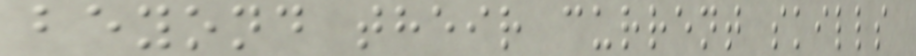beyond their current skills
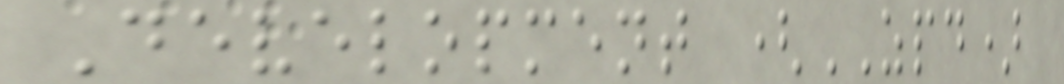Development (ZPD)
